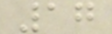17
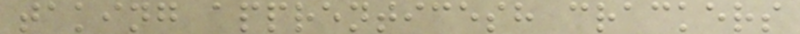taking apprenticesh crackers
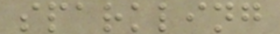sparkling
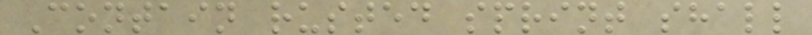Contain rusted sprint shall
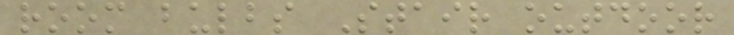room bulbs Stair outdoor
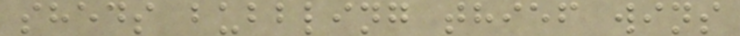sheds bubbling thief wins
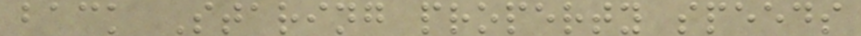back Staring property speeds
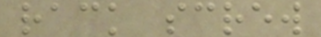rack screw
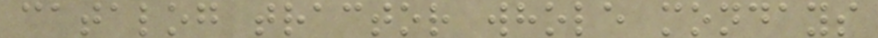catalog tractor whole mondays
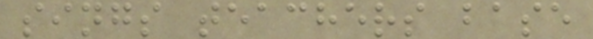sings teachers base
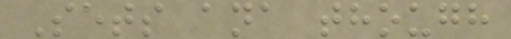Sets ana though
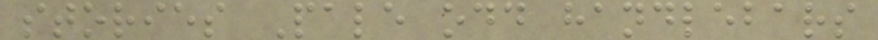stories Pale odd handlebars
